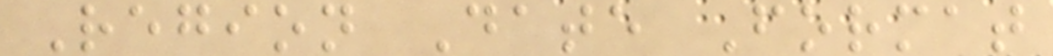Region Date Format
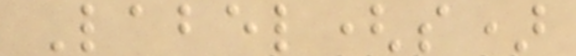Label(s)
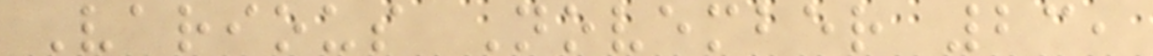Various November 23,
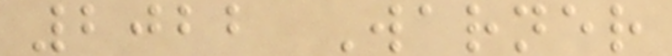2022 Warner
